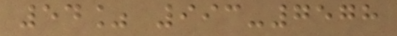54% 993-7578
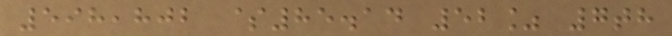598,802 $85.14 52% 7th
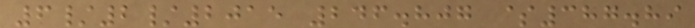6/2/2015 246.807 $387.89
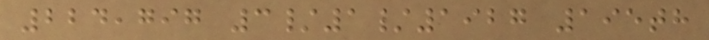224,797 3/1/1927 195th
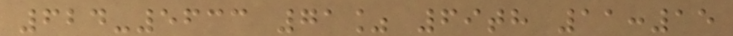624-5633 71% 69th 11:15
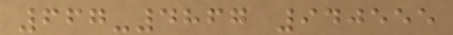667-4867 940555
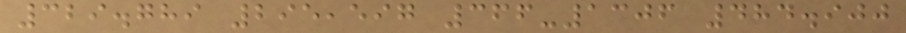329.789 295,597 366-1306 484.900
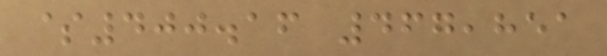$400.16 467,851
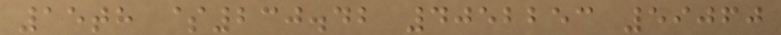15th $230.42 4052253 59060
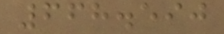668.590
